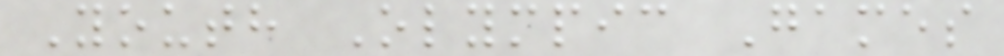Youth Olympic Games
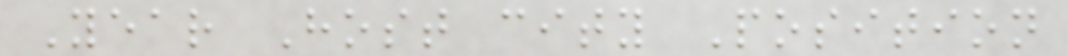Year Host city Position
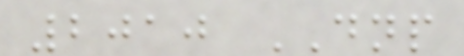2010 DNP
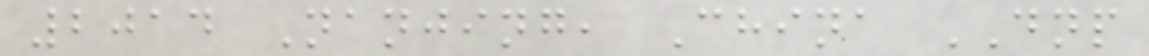2014 Nanjing, China DNP
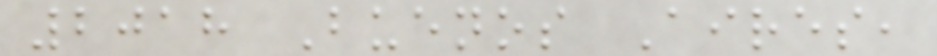2018 Buenos Aires,
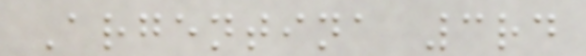Argentina 3rd
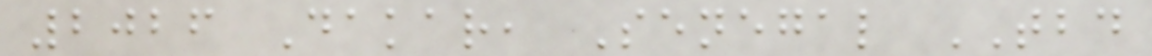2026 Dakar, Senegal TBD
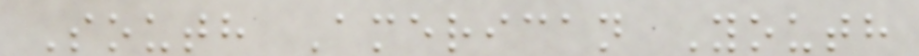South American Youth
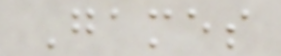Games
